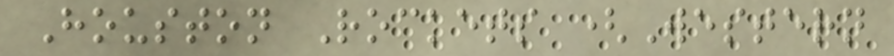Houston Rockets (Western
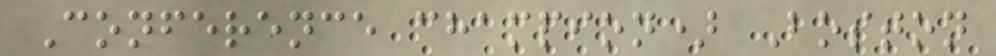Conference champion) Boston
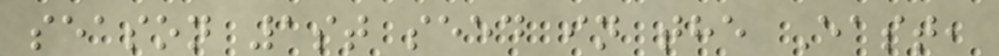season 1st seed in the East,
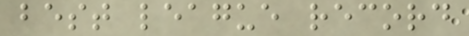best league record
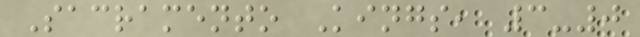Sacramento Kings, 3-0
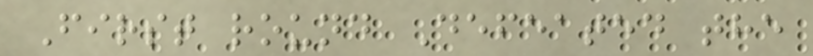First round Defeated the
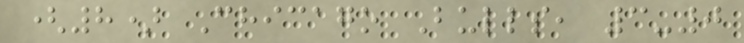(8) Chicago Bulls, 3-0
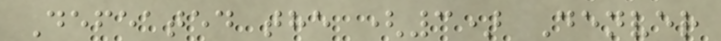Defeated the (3) Denver
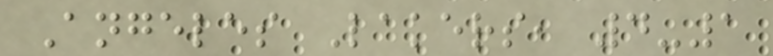Angeles Lakers, 4-1
